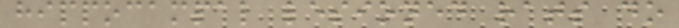hippocampal lesioned rats do
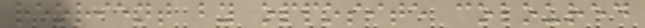reorient by opposite coloured
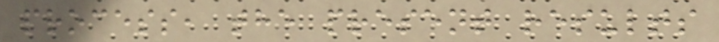process, the present results
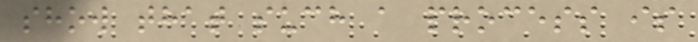show that such a process is
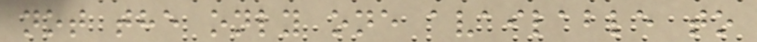not the only one available to
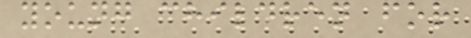young children for
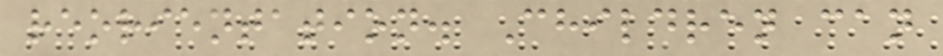reorientation. Children can
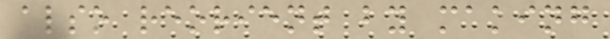also reorient by making
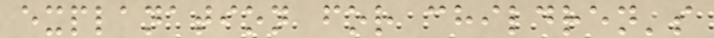explanation for children's
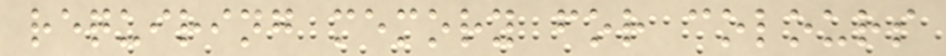requiring memory for colours
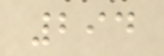294
